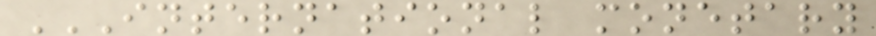INTERNATIONAL MONETARY
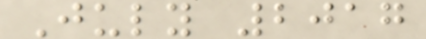July 2017
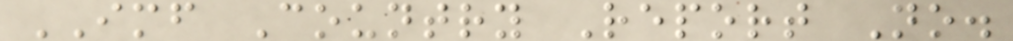IMF Country Report No.
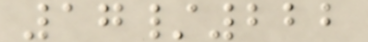17/222
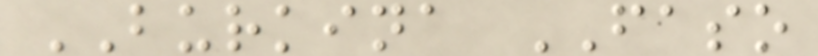BURKINA FASO
